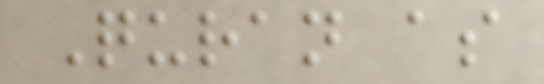Quran as
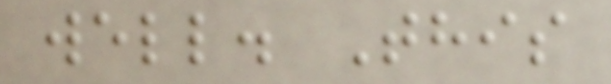well. This
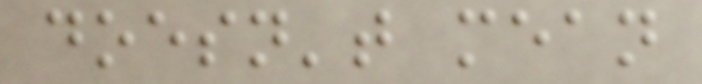doesn't mean
